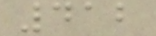412
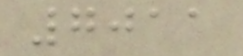7011
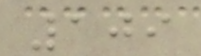109
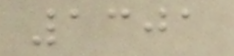1301
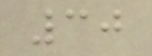30
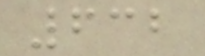632
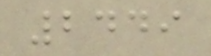2449
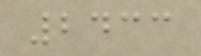2433
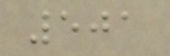501
